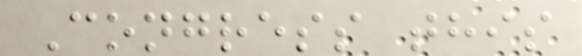Congress this
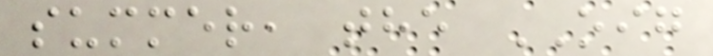summer, the OIG
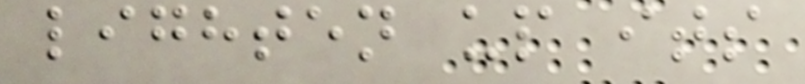lighten up its
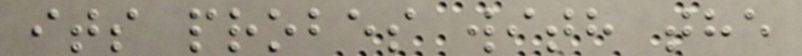its probes with the
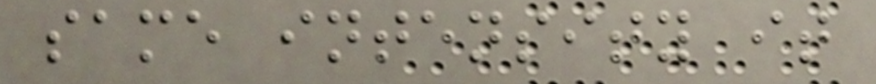same intensity it
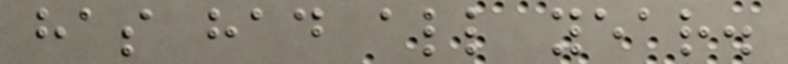has had all year.
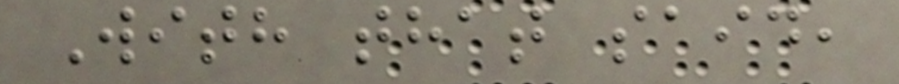With that said,
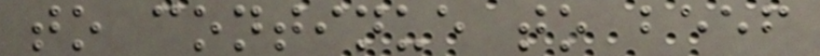to continue to beef
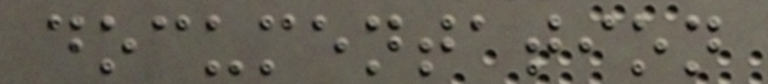documentation
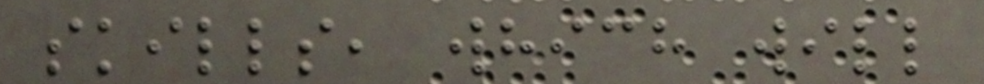skills, which will
